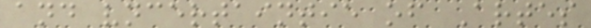and vncertaintie of Artes
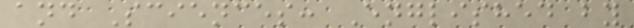and Sciences: Englished by
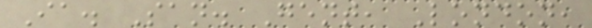Ia. San. Gent, London,
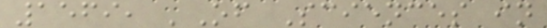1569, 'Of Sciences in
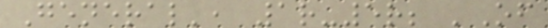General', 1r-5r; 'Of
